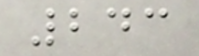243
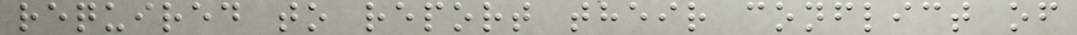required to report their conflict of
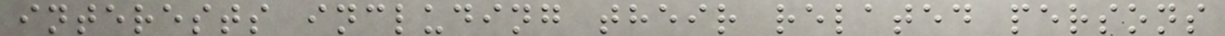interests including their related persons
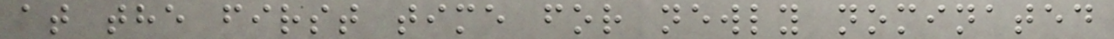at the first time for newly nominated
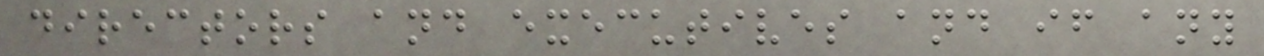directors and executives and if any
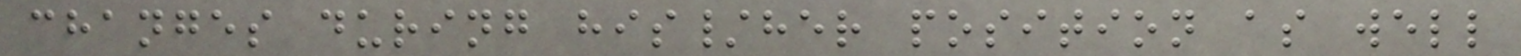changes during his/her position as well
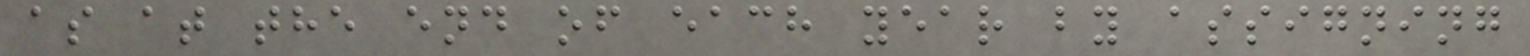as at the end of each year by assigning
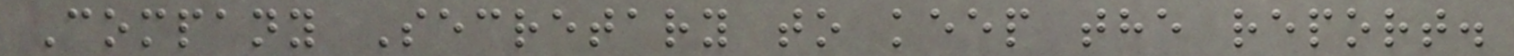Company Secretary to keep the report.
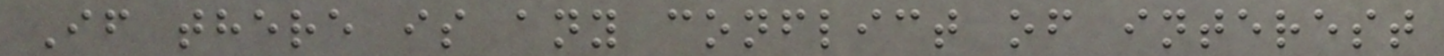If there is any conflict of interest
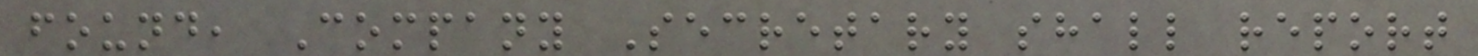found, Company Secretary shall report
